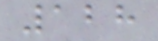128
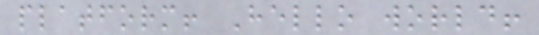platform! Hello world!
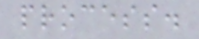process.
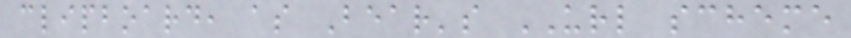clipboard, as Bear's URL scheme
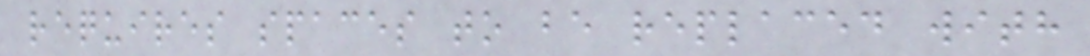requires spaces to be replaced with
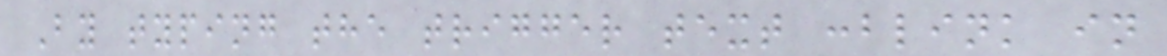By typing the trigger text :blink in
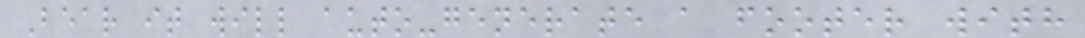Bear it will auto-generate a footer with
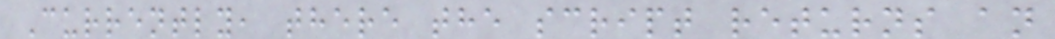Currently, there the script returns an
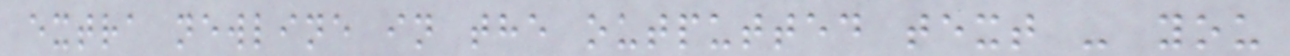extra newline in the outputted text - you
